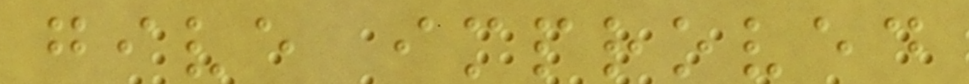give improved
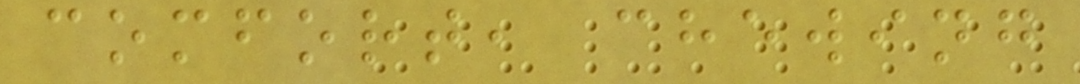comfort, chewing
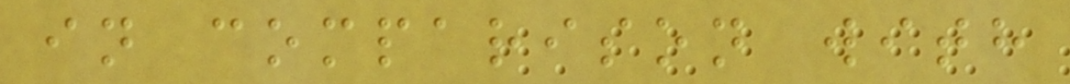in comparison with
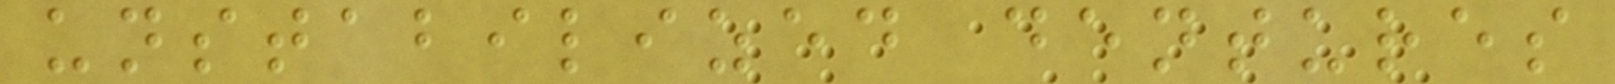unstabilized dentures
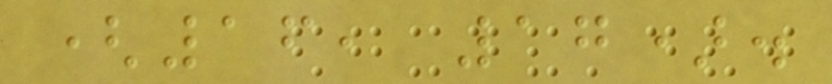(16, 17).
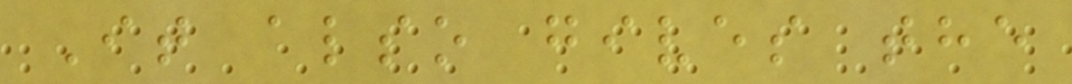It also gives the
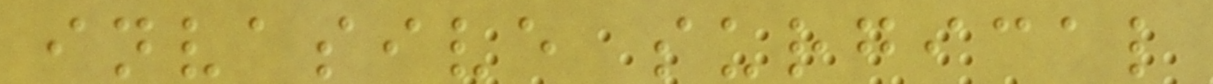invasive surgical
